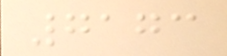7173
